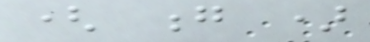( g )
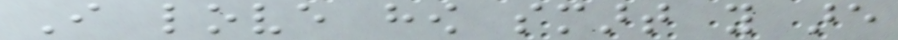I love how smart you are
